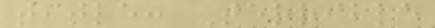title: Terrible
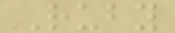Ruby
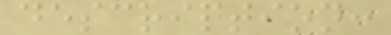description:
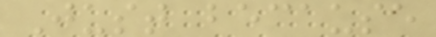Just because
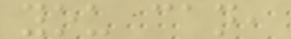you can,
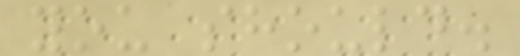you should.
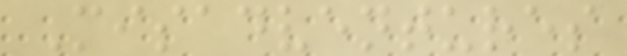Misadventures
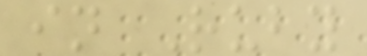in Ruby
